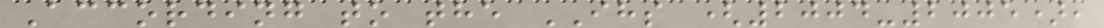According to the IHS (2004-2005),
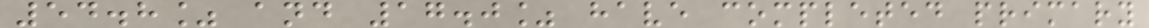54.8% and 17.0% have completed primary
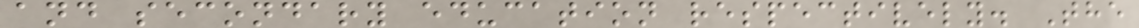and secondary education respectively. The
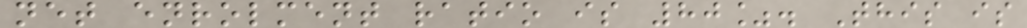net enrolment ratio is 80%. This is
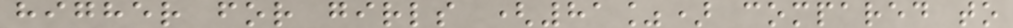higher for girls (81%) compared to
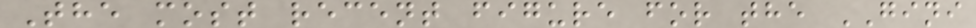The most recent figure for the GINI
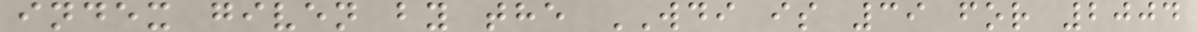index given by the WDI is 39 for 2004
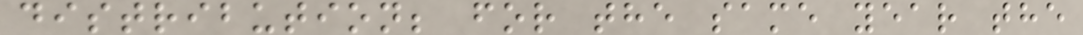distribution; for the same year the
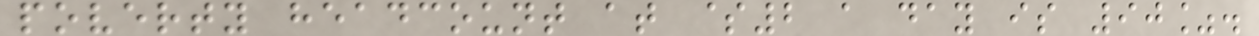poverty headcount at $2 a day is 90%.
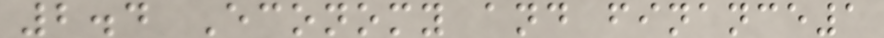2.4 Economy and finance1
